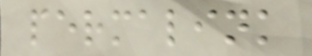permalink
